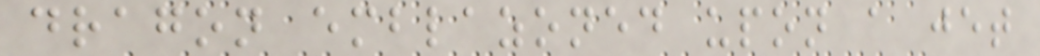dragon emblazoned upon a jet
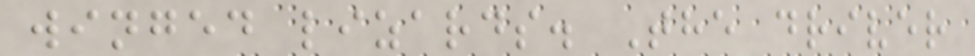winged lizards. The driver
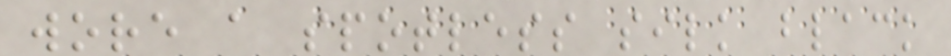wore a spotless silk black
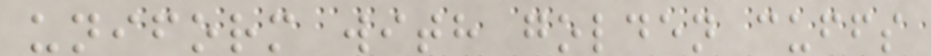uniform with golden cuffs
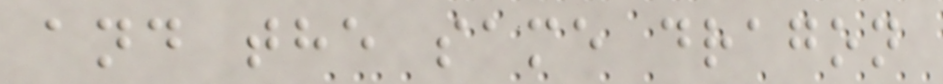and the same dragon
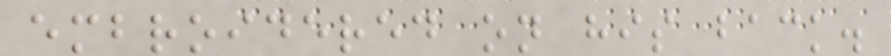embroidered on his back.
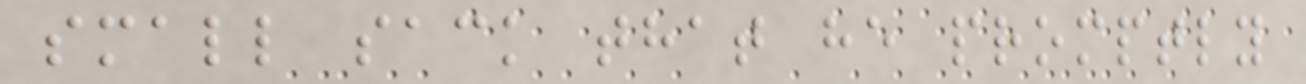small sack that he promptly
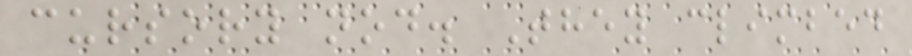cursory nod. They climbed
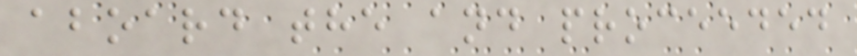aboard the and proceeded
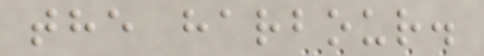the harbour.
